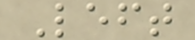Left
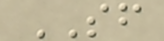SF
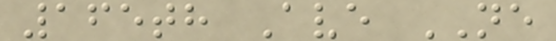165th Ave NE
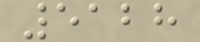5128
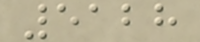5128
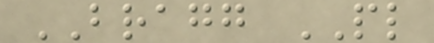BRAGG PL
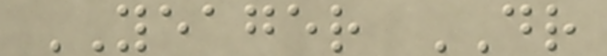YEAGER DR
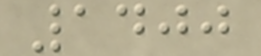1400
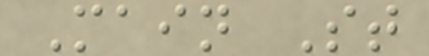Main St
